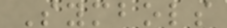Symbols
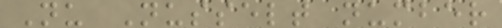Nu Nusselt number
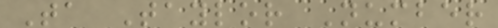Ta Taylor Number
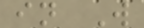in W
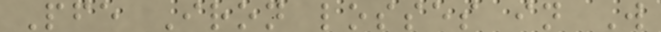Pfe Iron losses in W
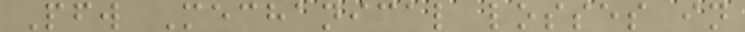Pfw Mechanical losses in
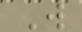W
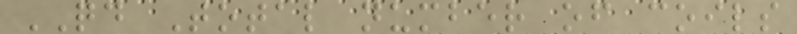QD Total number of coils
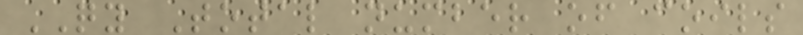QY Total number of coils
